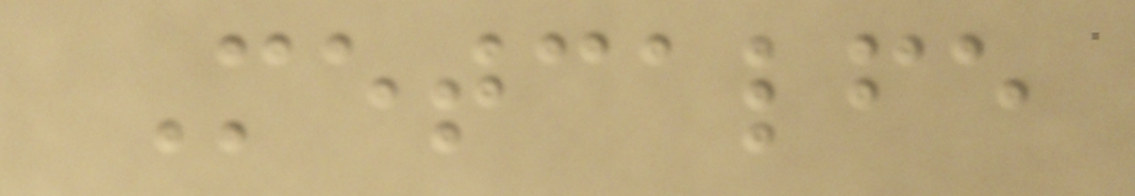Metcalfe
